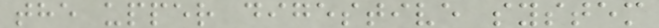the upper digestive system
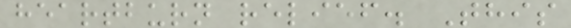heartburn relief. This
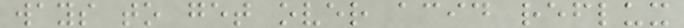ways to get over acid reflux
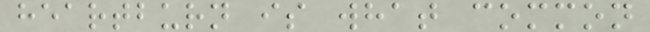heartburn is what common
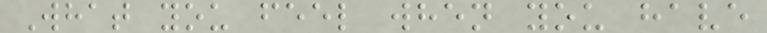What you feel when you have
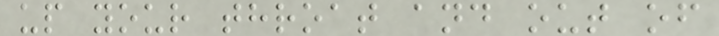up your throat and out of
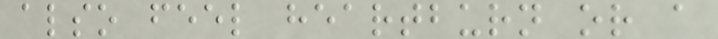also feel heartburn or a
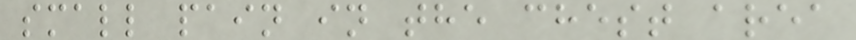small pain in the chest area
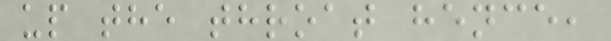up the throat hence,
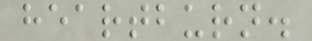heartburn.
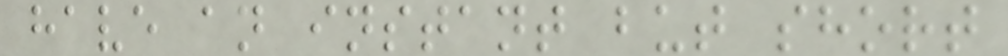have an instant but short
